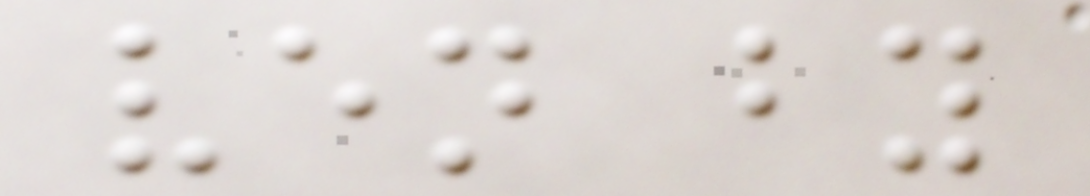ven by
